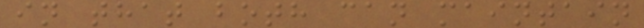in that both can maintain
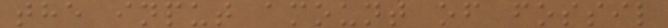the input amount of fossil
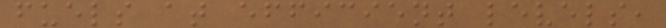fuels at efficient levels,
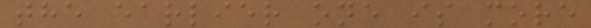the earlier one is more
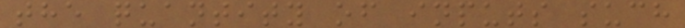the quantity of inputs such
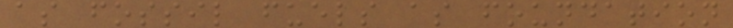as fossil fuels as foundation
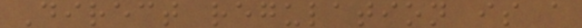Direct regulation is a
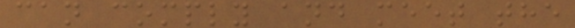can comply and meet the
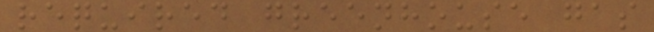required greenhouse gas
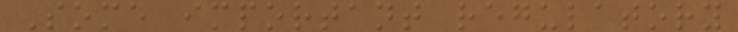Some important regulatory
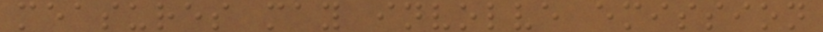measures may involve emission
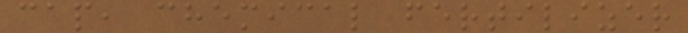cap, chemical fertilizer
